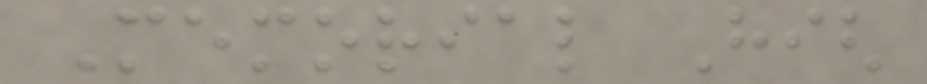Memorial High
